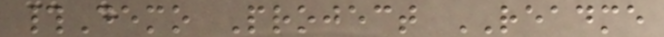#Demo Project README
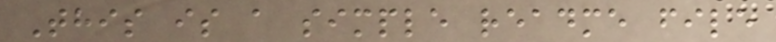This is a simple readme file
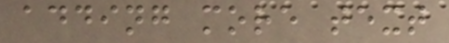adding more text
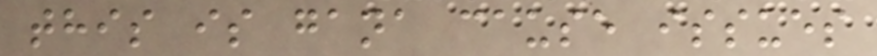this is gana cause issues
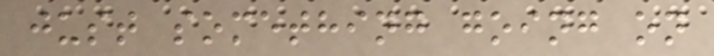just something going on
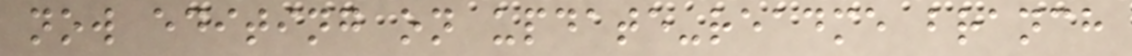now editing on update-readme branch
